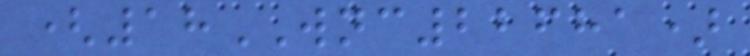(18WNC22681)
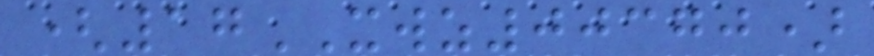(17XWZ00370)
